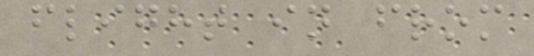flight in from
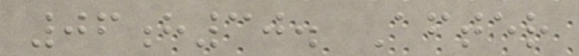06h30. After
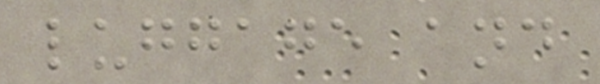luggage and
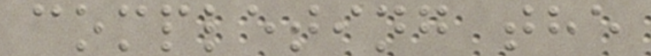completing the
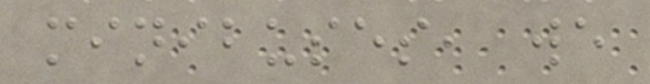minibuses, we
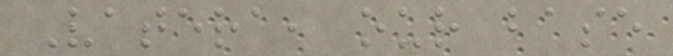Vatera, our base
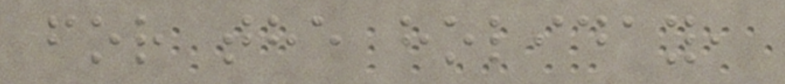for the holiday,
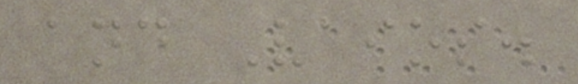and Vaios.
